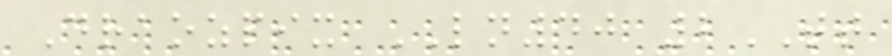Draozpix LN40 2TT
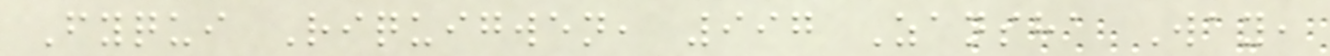Fyqui Riquigwen, 997 Zansha Way,
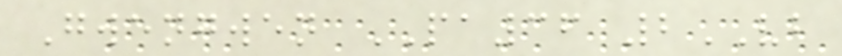Gwengwen PA36 2VB
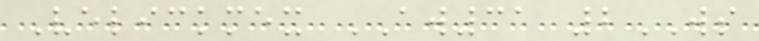Velickmex AW31 2WS
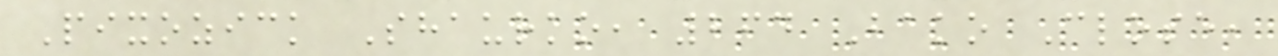Pixozick Shaurko, 264 Bako Close,
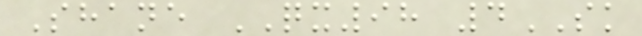Shane QX98 4SK
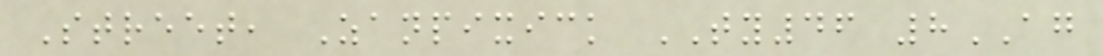Street, Zanpixick TY46 8AG
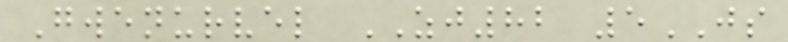Gwenurvel ZJ82 5JS
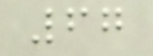67
